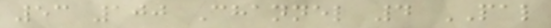53 100 Channel 4 PAL
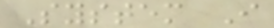System I
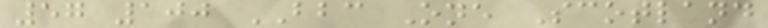57 100 BBC One Scotland
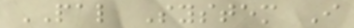PAL System I
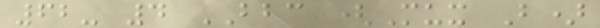62- 4 BBC (Mux B)
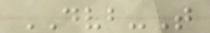DVB-T
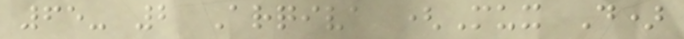65- 2 Arqiva (Mux D)
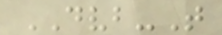DVB-T
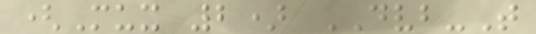(Mux 2) DVB-T
